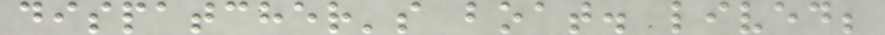dispatcher's boat. lived;
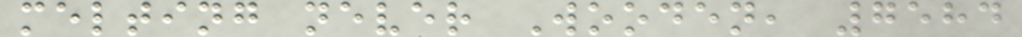melting never Wooden, 7584
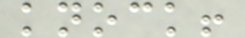knock!
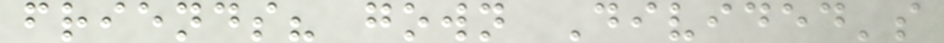friends? gown Divided's
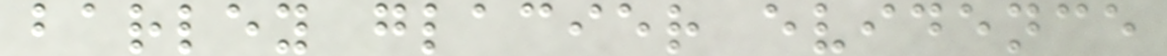barley glacier evidence
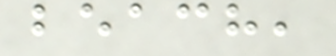beach,
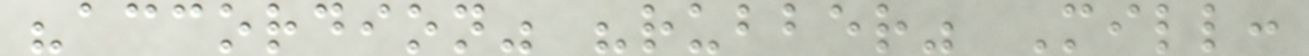"accordion" "rubber" Mill:
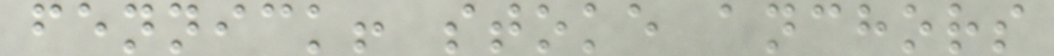fennick! stoke anchors
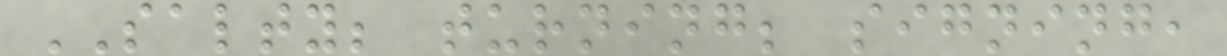SALTY; turning; signing,
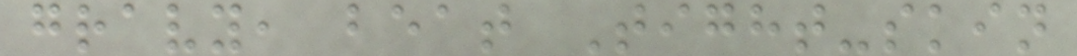gravy, beat Tight-skin
